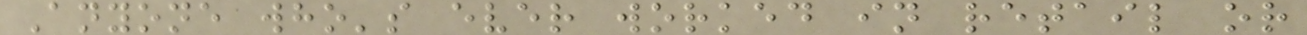Anyone who's ever worked in retail or
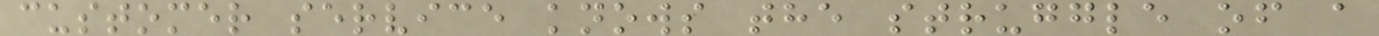customer service knows the struggle of a
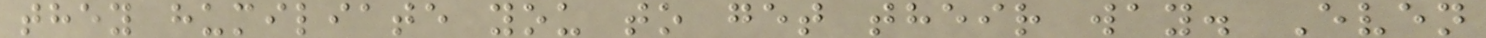they humiliate you to get their way. Even
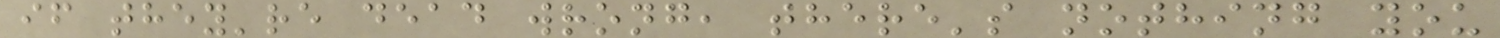if they're dead wrong, there's nothing you
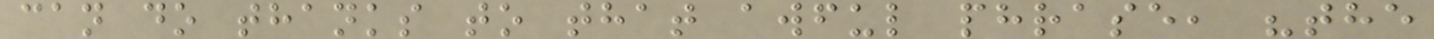can do thanks to that awful phrase, "the
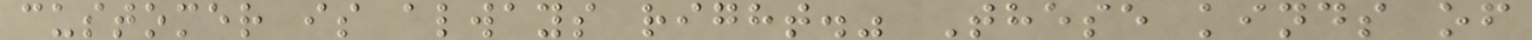customer is always right." These kinds of
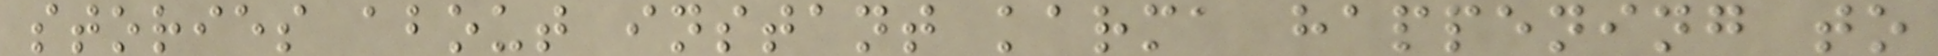stories about instant karma happening to
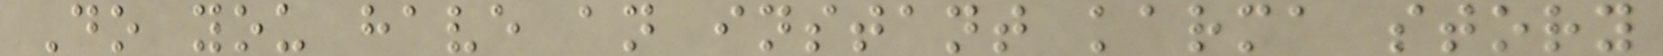Do you have an instant karma story
